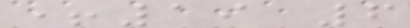+19 6
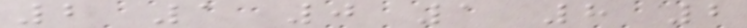2 1 0 1 8 2
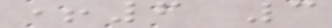+6 3
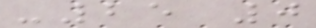-25 0
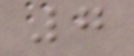7
